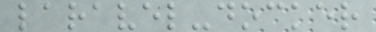laravel-docker
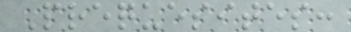Prequesites:
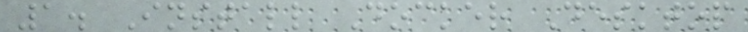1. Install Docker Desktop
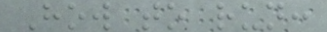How to run:
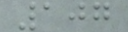107
